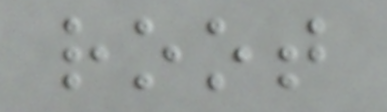root
